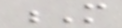M
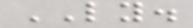LY.
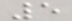5
